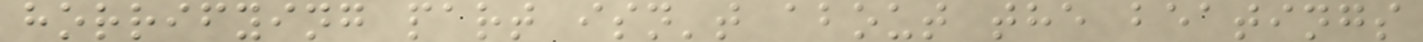horrifying part isn't about the beatings
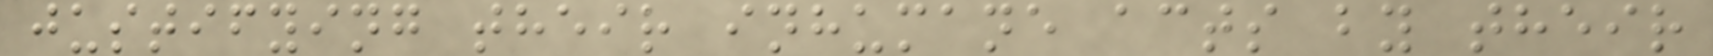justifying their inhumane acts by their
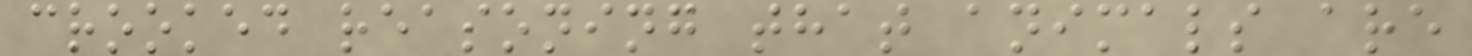crooked reasoning that animals are
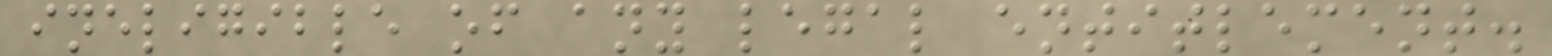ineligible of any legal entitlement.
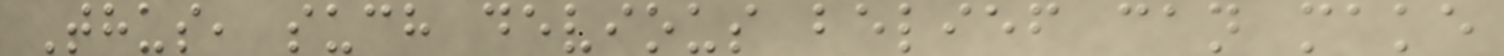Thus, such devious belief can make
